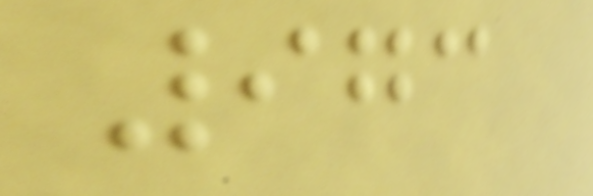973
